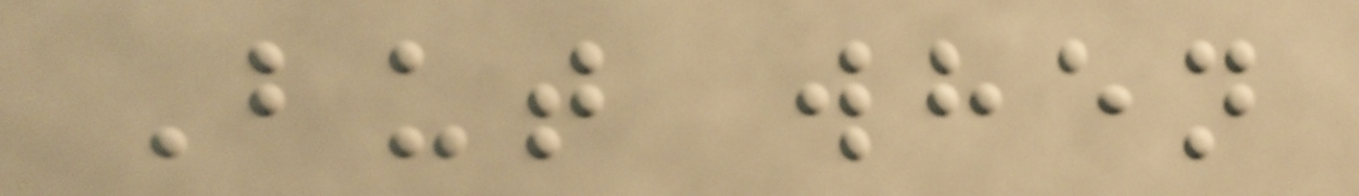But when
